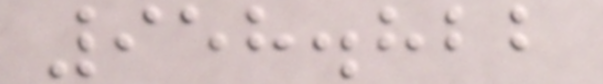958.822
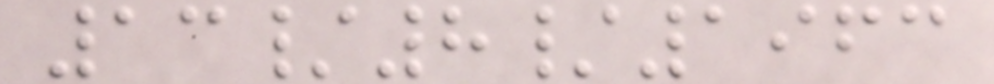13/8/1963
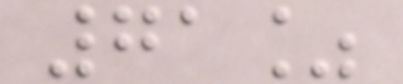71%
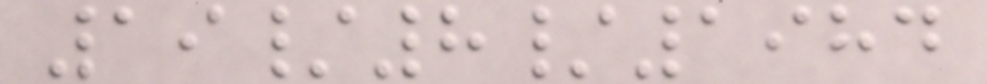19/8/1984
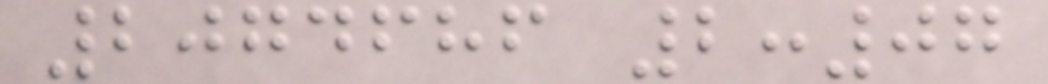2074686 2:07
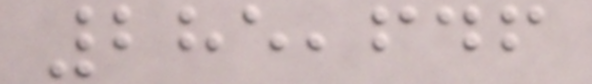285,646
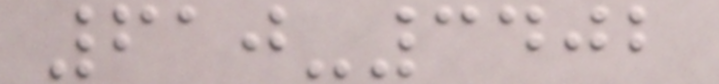610-3402
